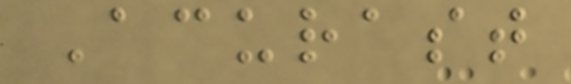Acurast
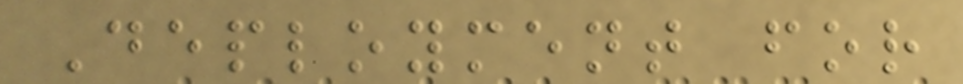Deployment for
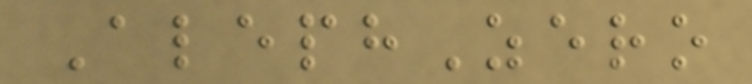AlephZero
